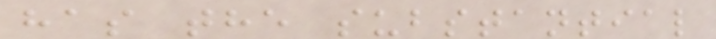has the substantial
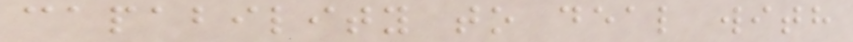capability to deal with
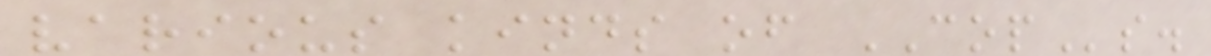various kinds of COPs.
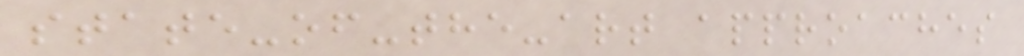state-of-the-art approaches
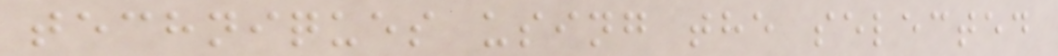techniques using the selected
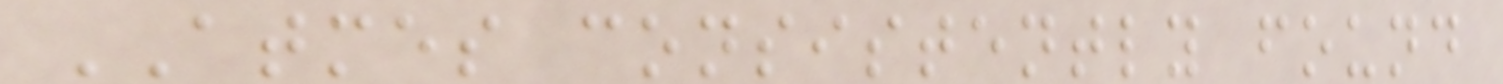ATMES consistently found
